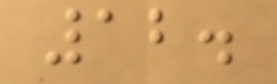12.
